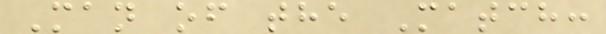Man of the Match:
